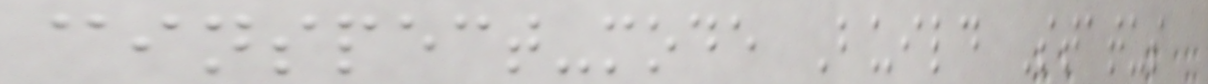cinspect-mode Build Status
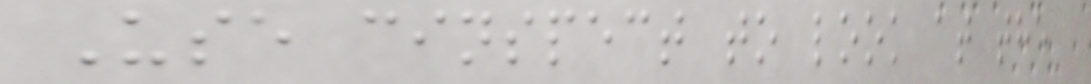Use cinspect to look at the
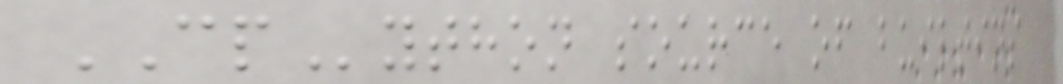CPython source of builtins
